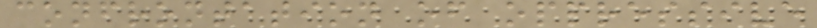confrontation of oppressive
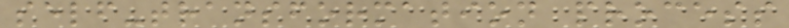self-transformation process
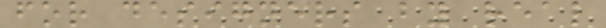for designers by real
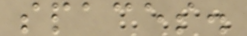spaces.
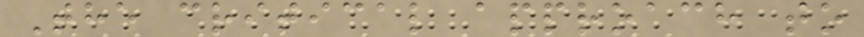The critical approach to
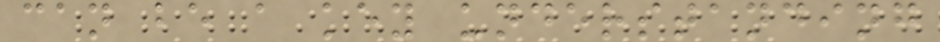can be a key understanding
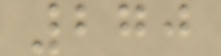270
